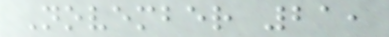November 21,
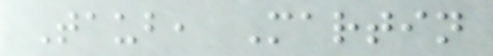Taub, Martin
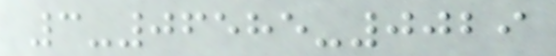3-06585-0029
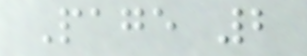Page 2
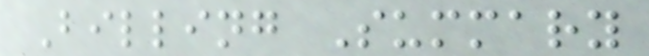Billing Summary
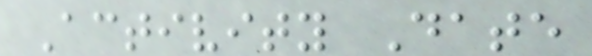Activity Date
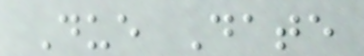Due Date
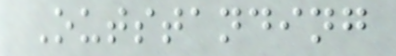Outstanding
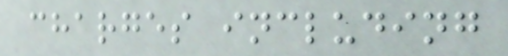charges including
